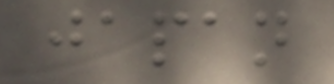japan
